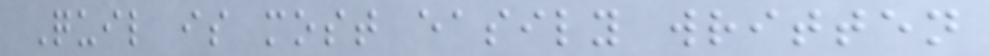Quil is most easily written
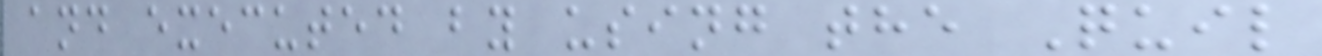and executed by using the Quil
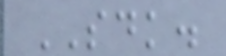SDK.
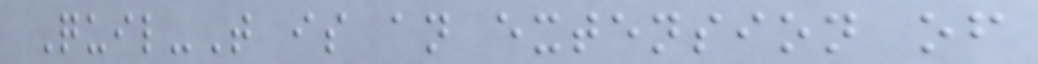Quil-T is an extension of
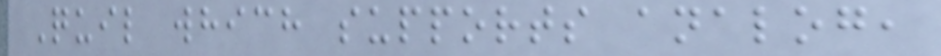Quil which supports analog,
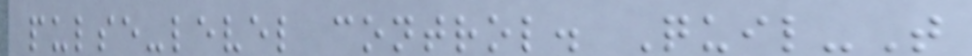pulse-level control. Quil-T
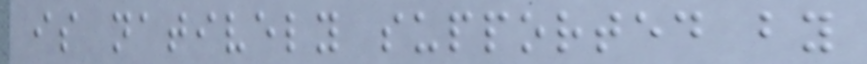is natively supported by
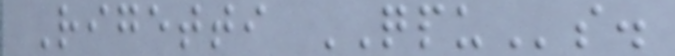Rigetti QPUs.
